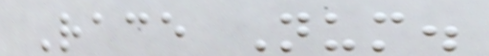Race Num.
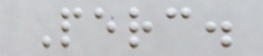Perc.
